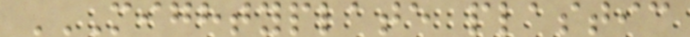MIGHTYPLATE PLASTIC
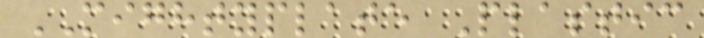MIGHTYPLATE Plastic
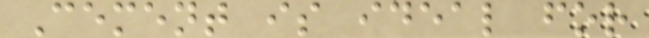Cement is ideal for
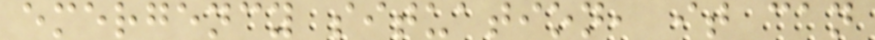emergency situation, it can
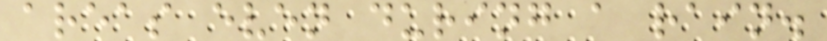areas even during a rain.
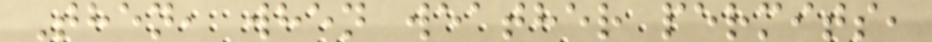Then, when weather permits,
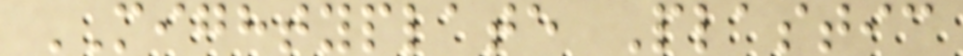MIGHTYPLATE Plastic
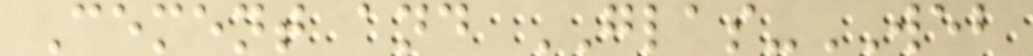Cement and GLAS-WEB
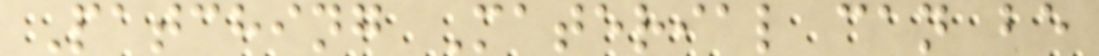Patching Material can be
